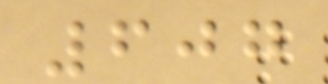607
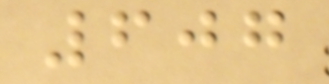607
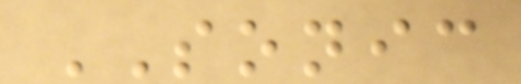SONIC
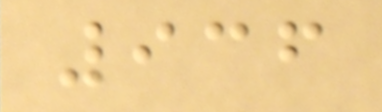936
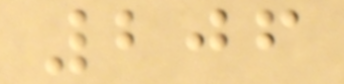206
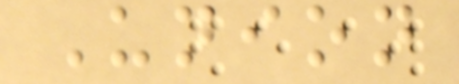Union
